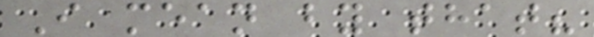I mean by that?
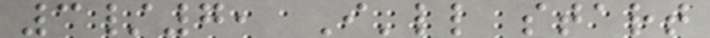3/7, I'll start
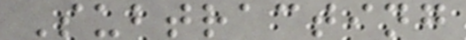Subtracting
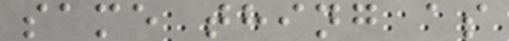same thing as
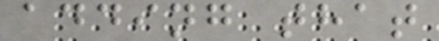adding that
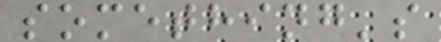something's
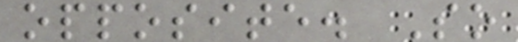opposite. So
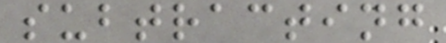subtracting
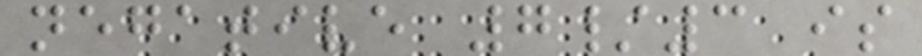negative 7/3 is
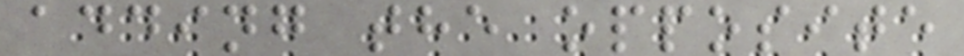adding the opposite
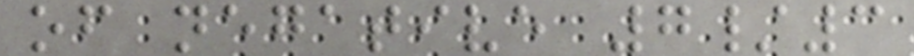of negative 7/3
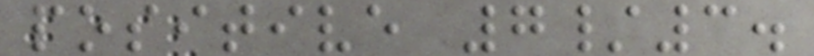positive 7/3.
